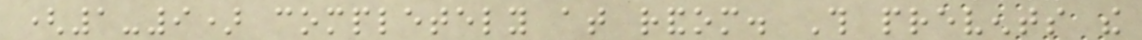(1-9) completely at random. This prevents the
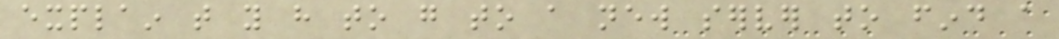explain that you have to go to a new server to find a
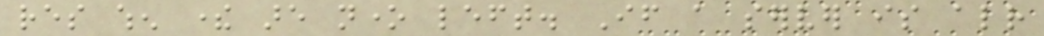res when there are none left. If a server is already
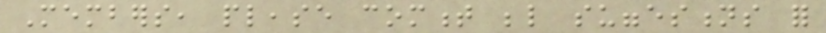Members, please comment below suggestions for
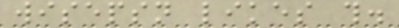wisepsn likes this.
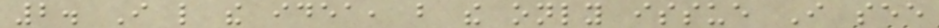2. I like the idea, but the only issue I see
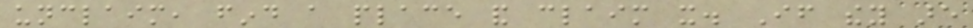unclaim, find a place and claim it. If they are
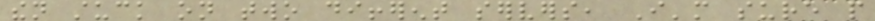then stuck on two different servers, I'm sure people
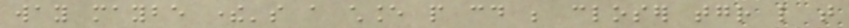way maybe there's a chance people could be closer together like that
